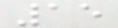15
